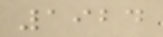1924
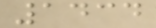1434
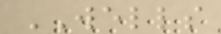WELLS
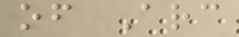of Arc
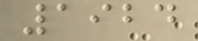1924
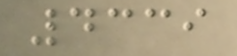4339
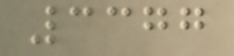3377
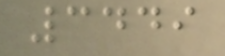3449
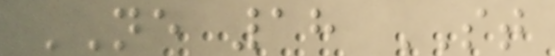NE 18 ST
